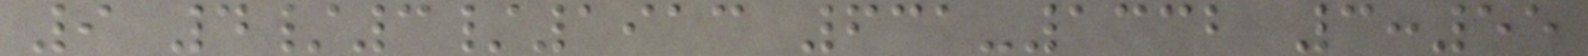9 4/3/1913 631-1332 3:55
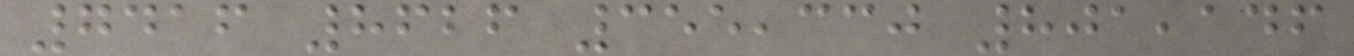7416 8626 355,330 801,146
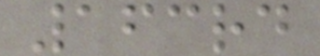163rd
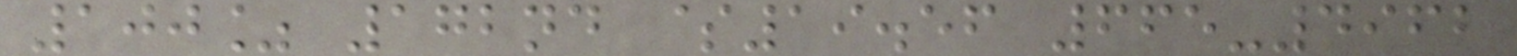100% 172nd $19.56 665-4962
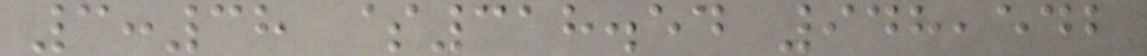3:38 $318.54 948,542
